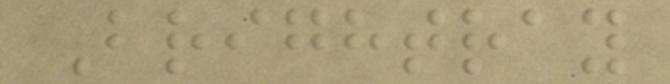Brightray
